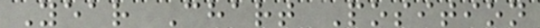Year Chart Position
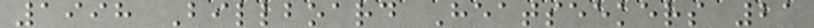1998 Billboard Heatseekers 21
